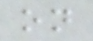on
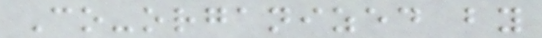Co-organized by
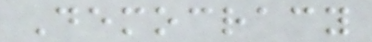Democracy
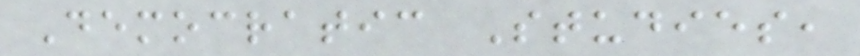Democratic Studies,
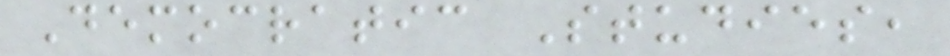Democratic Studies,
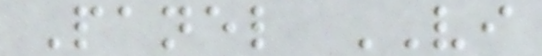Panel VI
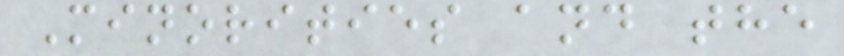Minorities and the
